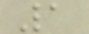1
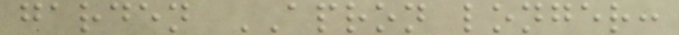garden APRON longer:
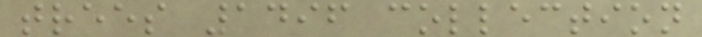trees 1496 collection
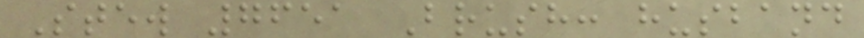Stew 7651 Brush: husband
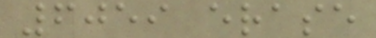6059 erase
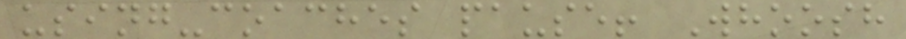using-coaches pause! Whoosh
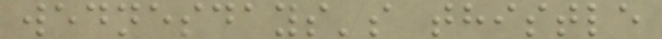wednesdays's thistle
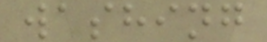washing
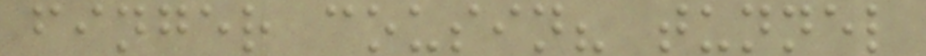finger cousin? tunnel
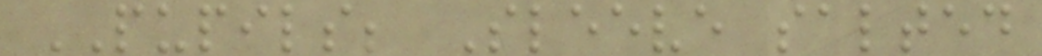PUPILS; Sleeve salted
